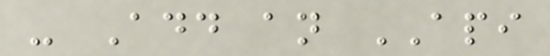- Add an API
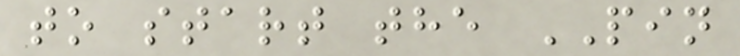to start the PIN
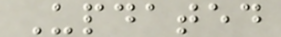Updated
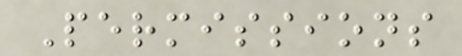Permissions
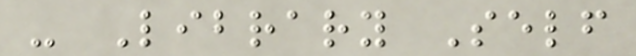- Library Self
